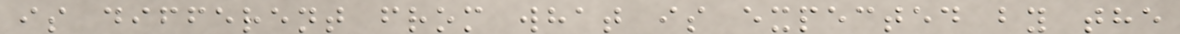is different from what is expected by the
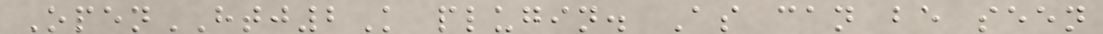OpenHTJ2K plugin. As can be seen
